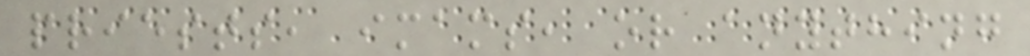priests, imams, or anything
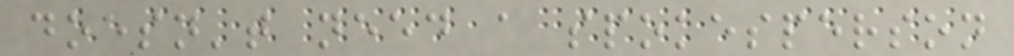doesn't need a spokesperson
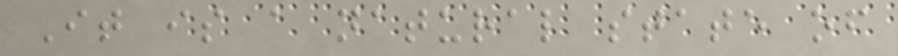It is a natural state of
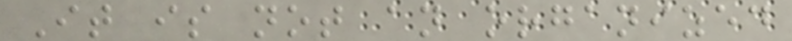It is not an organized
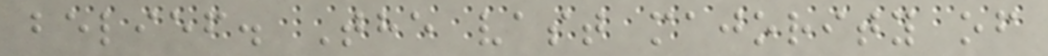belief. The vast majority of
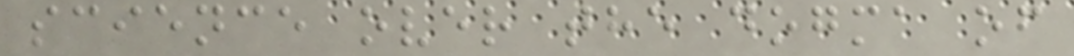science over the dogma of
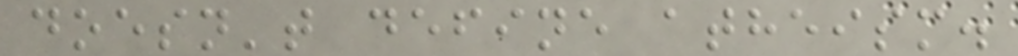doesn't define atheism.
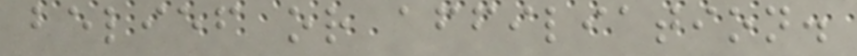belief or affiliation.
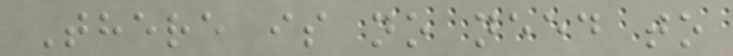There is no need to
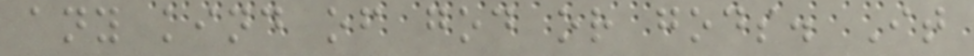any kind of god or gods. It
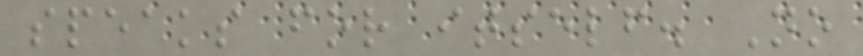speaks for itself. No
